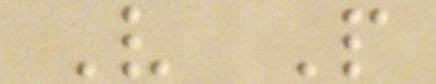V P
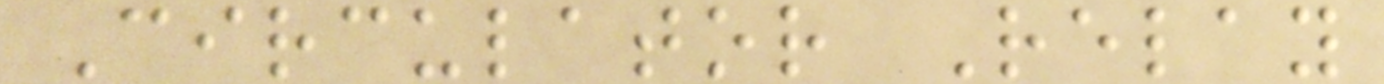Circulator Relay
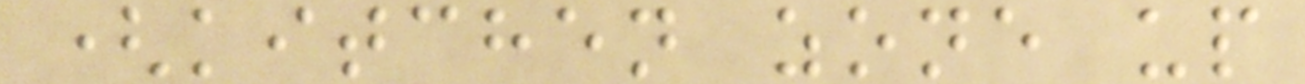(kitchen zone up
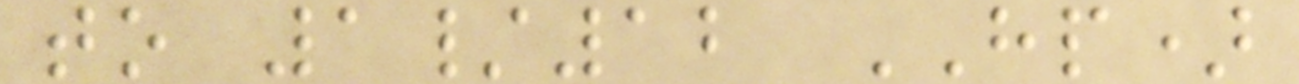to 1/12 HP)
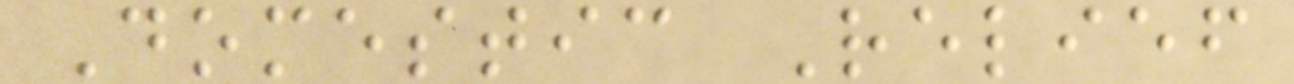Domestic Relief
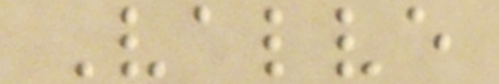Valve
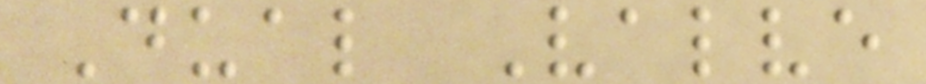Dual Valve
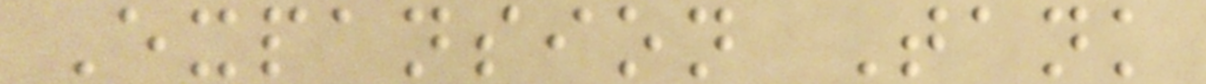Expansion Tank
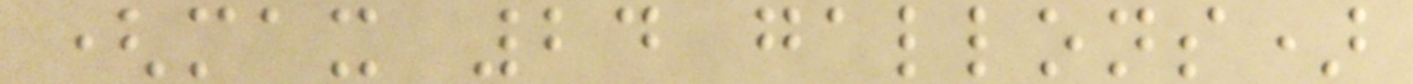(max 24 gallons)
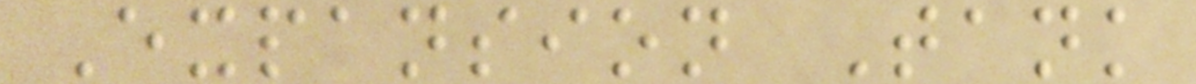Expansion Tank
